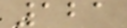121
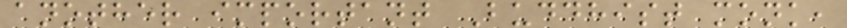another important Buddhist monk,
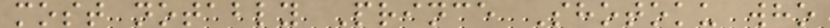most notably Prince Shotoku who
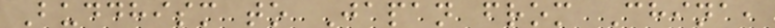Buddhism to Japan from China,
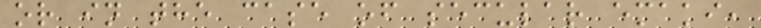or in the case of secular emaki,
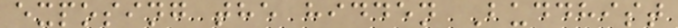exposing the hidden Buddhist
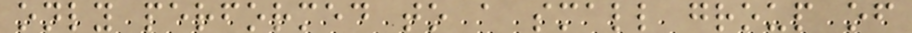only performed to a small group of
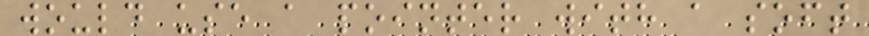would use a pointer with a soft
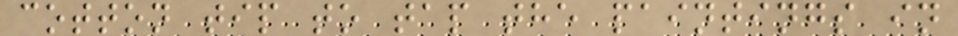cotton tip to tap the paintings in
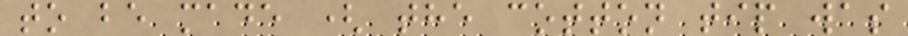to be made ( the cotton tip was
